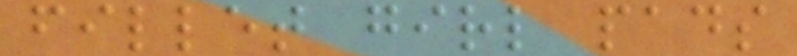fillet girl pads
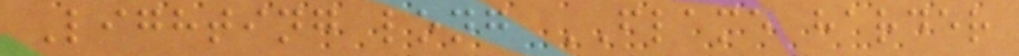Lighting long FLAME harder
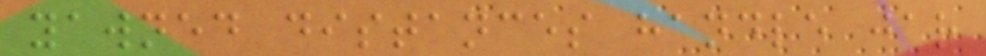yawned distances handle jar
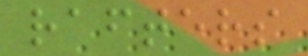rafters
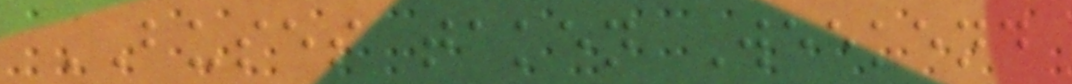BUSES taken Weekend
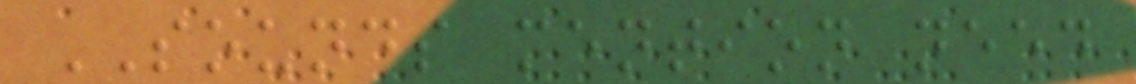SOUNDS mention need
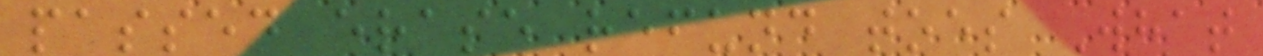passed erase refund toes What
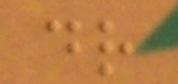dr
